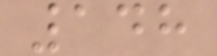148
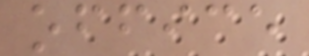office
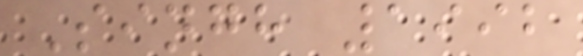Singh 1992
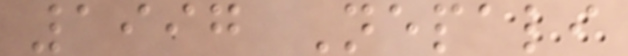1997 Nepali
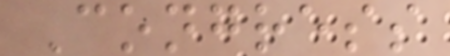Congress
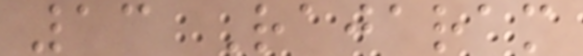13 Rajaram
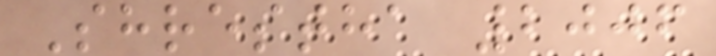Shrestha 2006
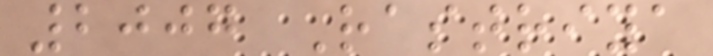2007 Rastriya
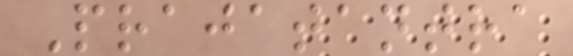Prajatantra
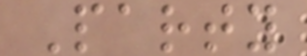Party
